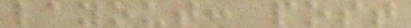layout: post
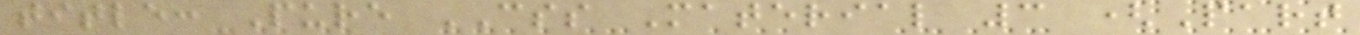title: Pure CSS Material 3 (Part
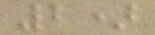2)
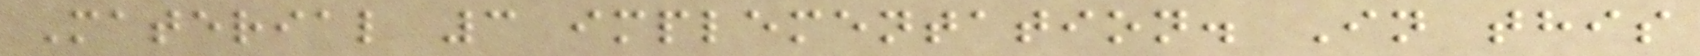Material 3 implementation. In this
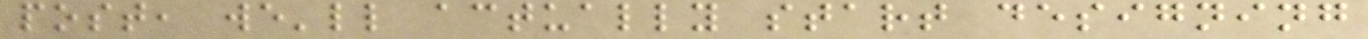post, we'll actually start designing
